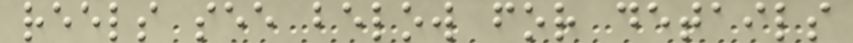reels see below for details
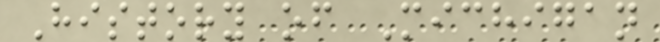History of Michigan
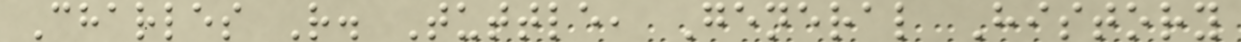Charles R. Tuttle, General History
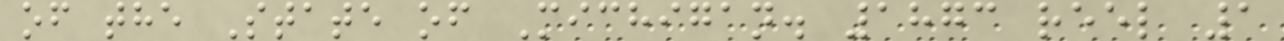of the State of Michigan. 1873 reel 1
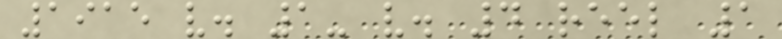1915 v. 1- v. 4 reel 1
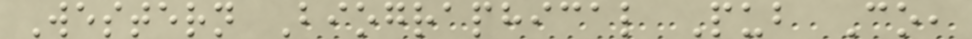Western Biographical Pub Co,
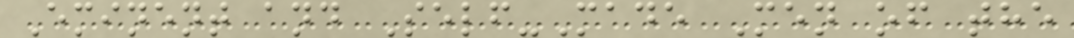Eminent and Self-Made Men of the
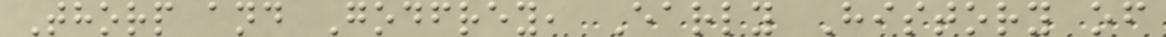Thorp and Godfrey, Early History of
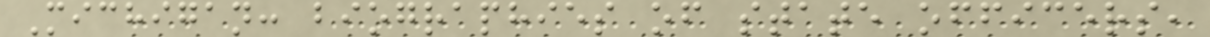Michigan: biographies of state officers,
